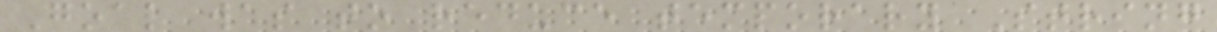Goal was to reduce temporary String
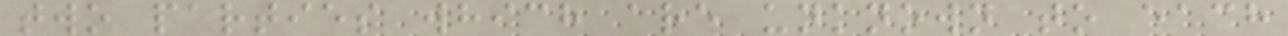two parties which are unknown to each
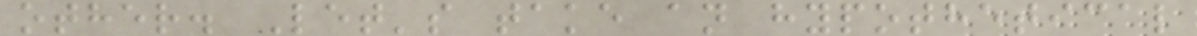other. Let's take an hypothetical
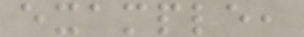example,
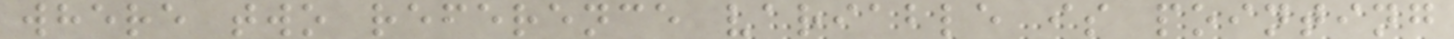where two reference variable is pointing
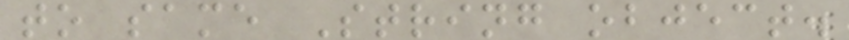to same String object.
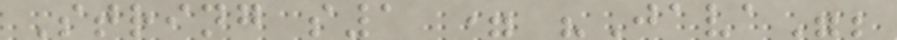String s1 = "Java";
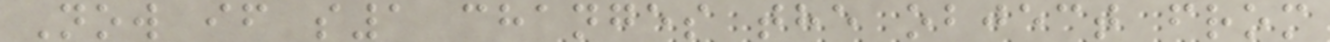Now if s1 changes the object from
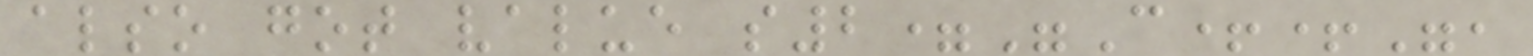also got value s2="C++",
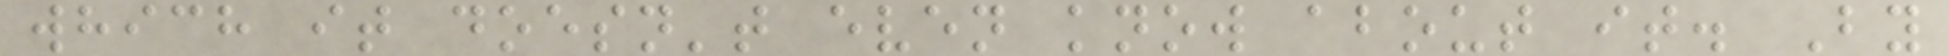which it doesn't even know about it. By
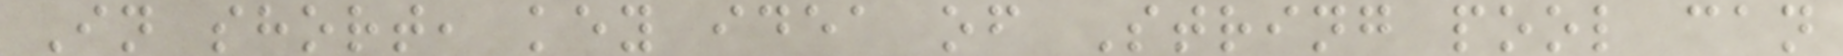In short, key idea of String pool can
